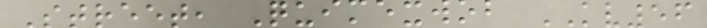Street, Quimexwob KV56
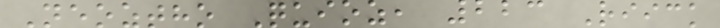Neoztho Quioz, 223 Riick
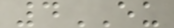4EU
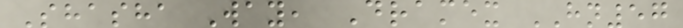Shasha Way, Dramex HN57
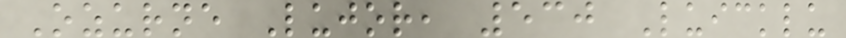Ozurne Lujor, 530 Luicklu
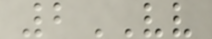2VV
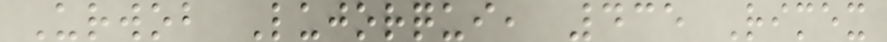Urwob Lujorqui, 435 Rimex
